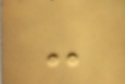-
